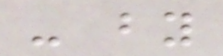- by
